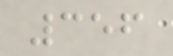356
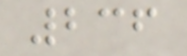236
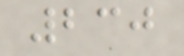230
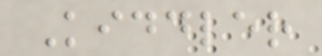Kiddler
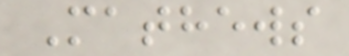Mathews
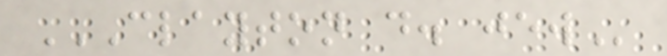CLAYTON D. JEW
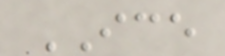ICE
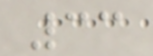33
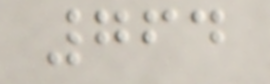764
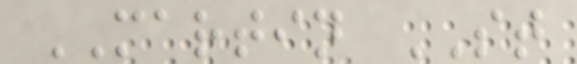MARTIN ST
